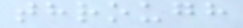through
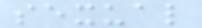sexual
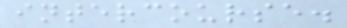intercourse.
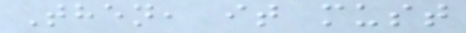Then, it must
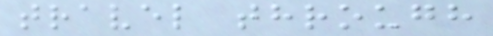travel through
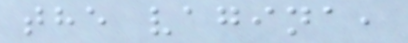the vagina,
